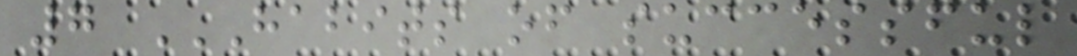7 HABITS OF SUCCESSFUL
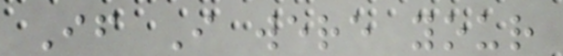If I were your
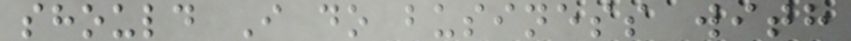should I do business with
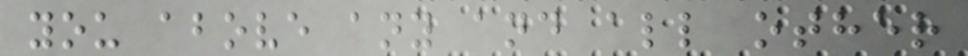you above any and all other
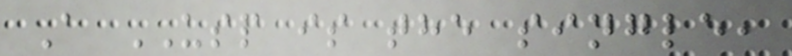A USP is the single,
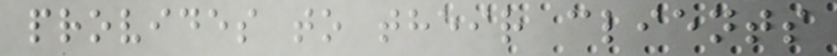provides to their clients
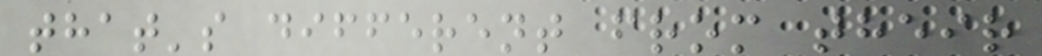that's different from their
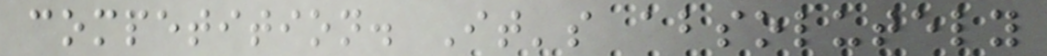competition. It's absolutely
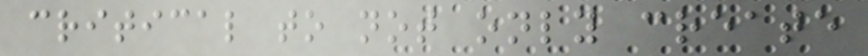critical to not only create
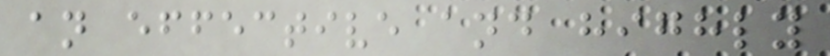an effective and highly
